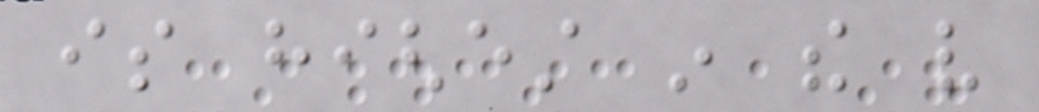is highest in the very
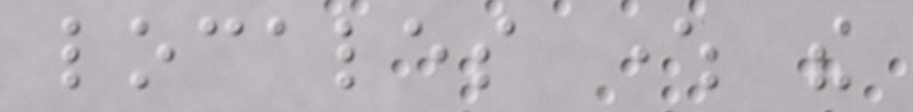locales where the
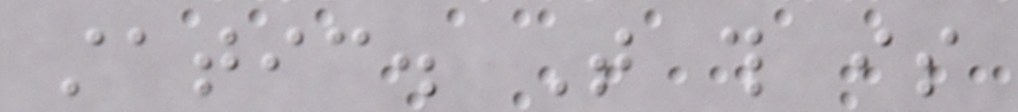static. That this is
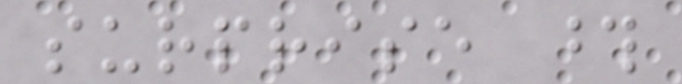surprise those
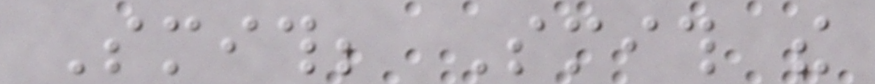Smith; Smith the
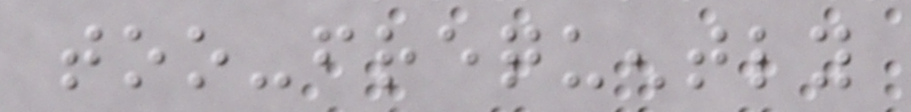too-frequently
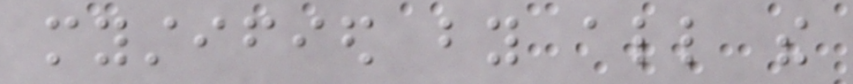mystified by all the
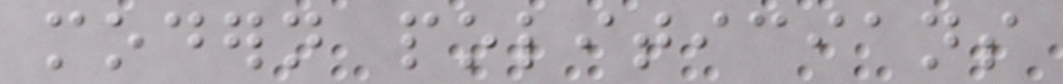modern politicians
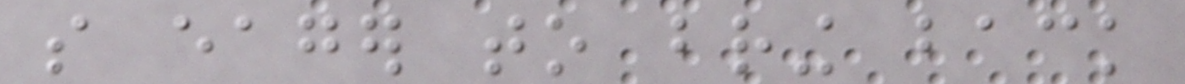so eager to bring back
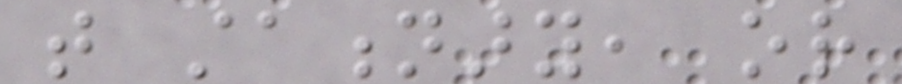that stationary, or
